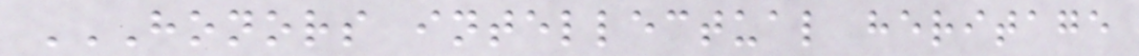HONORS INTELLECTUAL HERITAGE
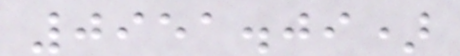0951.09)
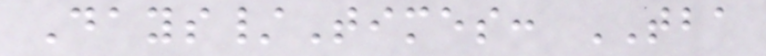Days/Times: TBA
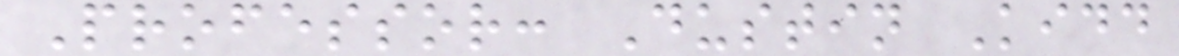Professor: Dustin Kidd
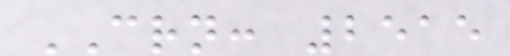CRN: 2515
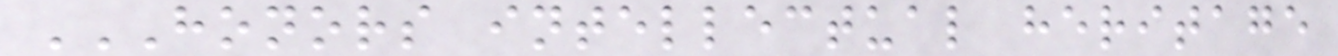HONORS INTELLECTUAL HERITAGE
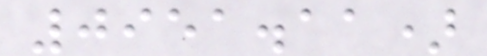0951.11)
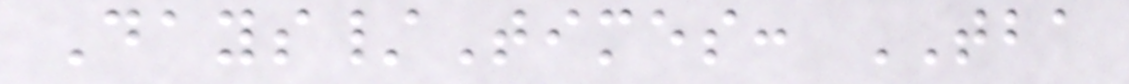Days/Times: TBA
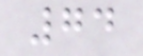74
